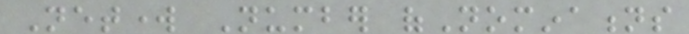Network Number ofNominations
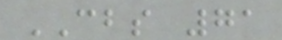CBS 71
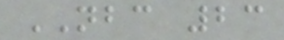NBC 23
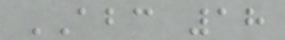ABC 18
